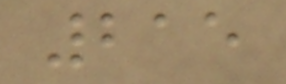215
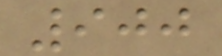900
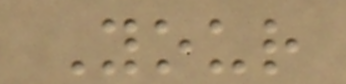Your
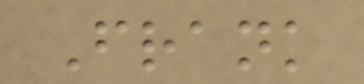Frank
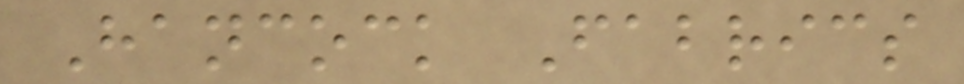Hancock Fabrics
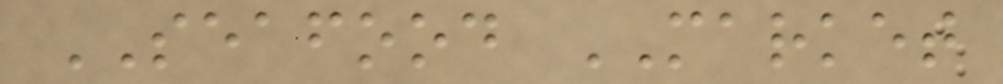SEAFOOD MARKET
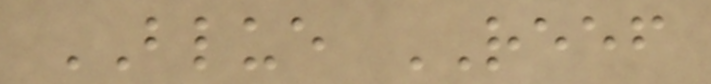BLUE REEF
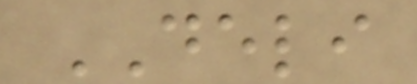DELI
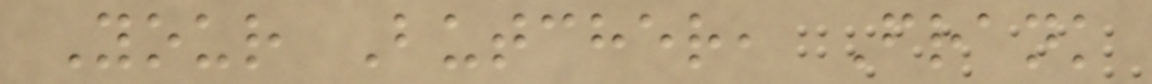Your Butcher, Frank
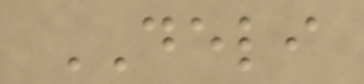DELI
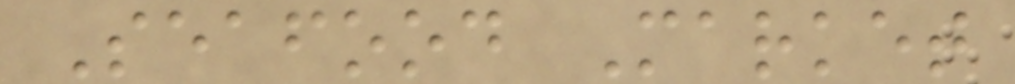Seafood Market
